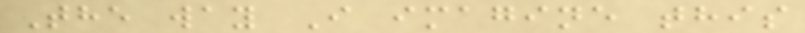The way I imagine this
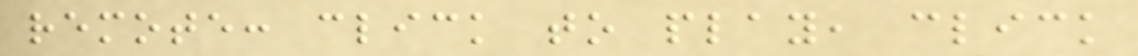remote: click to play, click
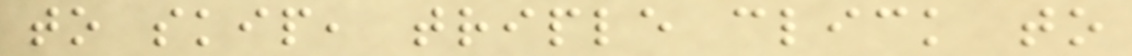to skip, triple click to
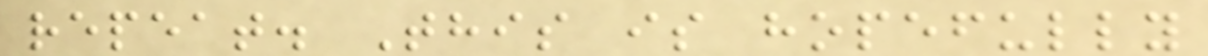repeat. This is hopefully
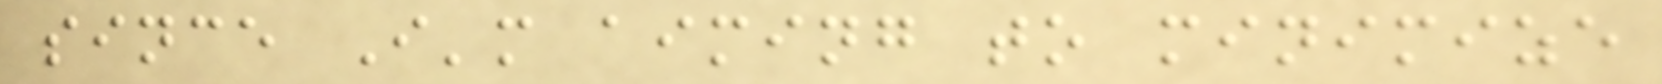since I'm aiming to minimize
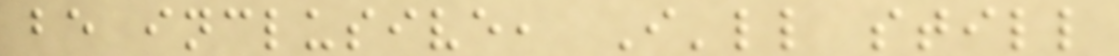be inclusive, I'll still
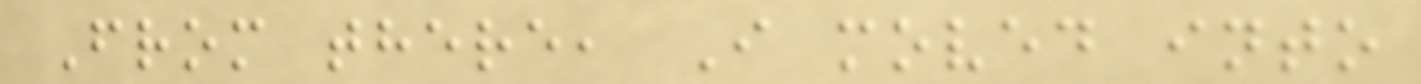From there, I moved into
